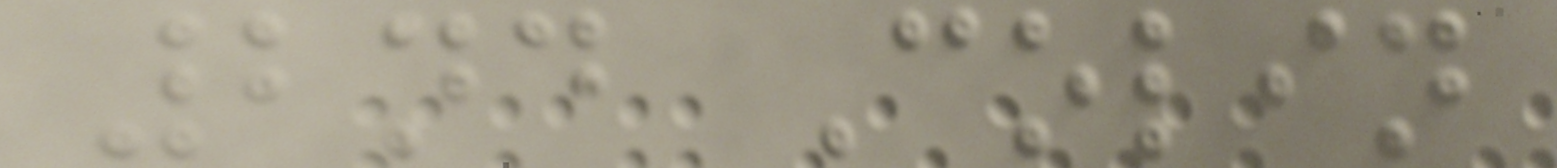2nd Colin
